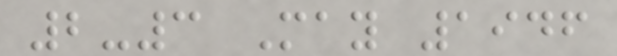2-3 May 1946
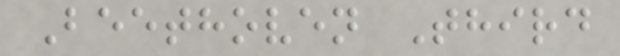Beethoven Third
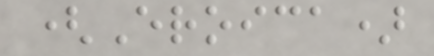(Eroica)
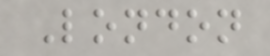London
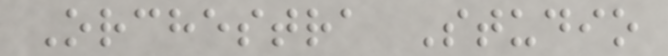Orchestra Studio
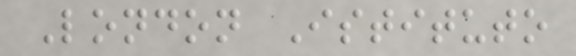London Istituto
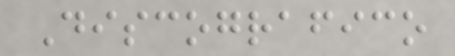Discografico
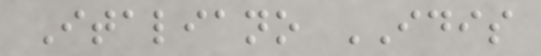Italiano IDIS
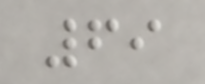69
